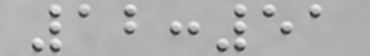12:51
